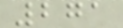271
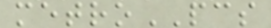metroPCS
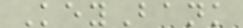KeyBank
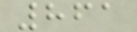861
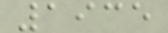1935
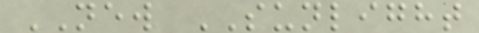NEW SUNLIGHT
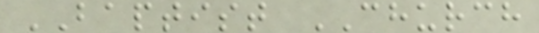BAPTIST CHURCH
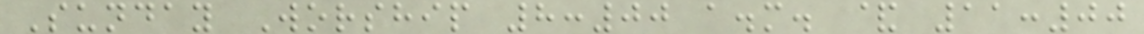Sunday Worship 8:00 a.m. & 11:00
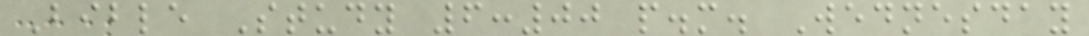Bible Study 6:00 p.m. Wednesday
